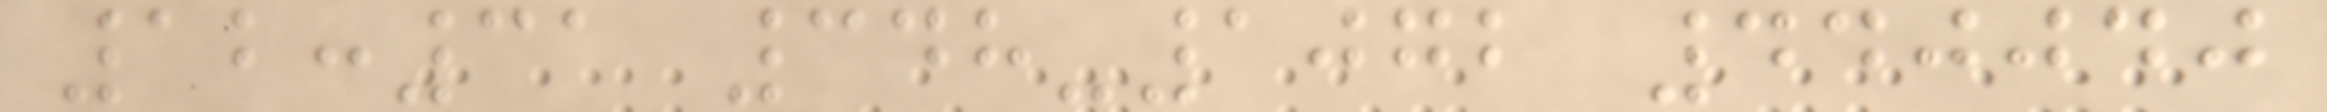12:31 348-1072 440040
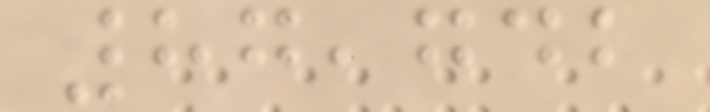87,742
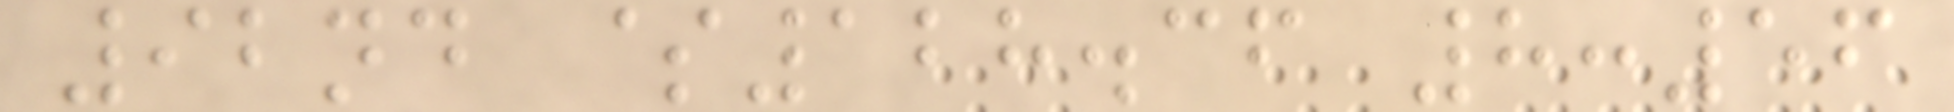92nd $128.36 8:56
